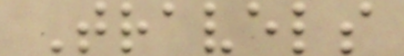Travels
